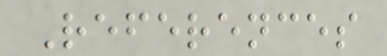References
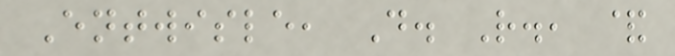Entwisle, D. R., &
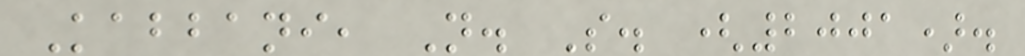Kabbani, N. S. (2001).
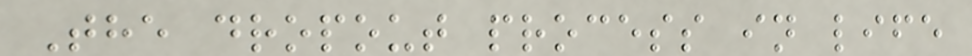The dropout process in life
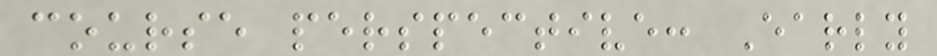course perspective: Early
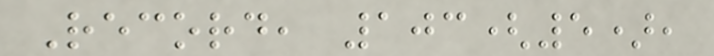Record, 103(5),
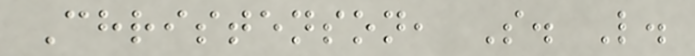Christenson, S. L.
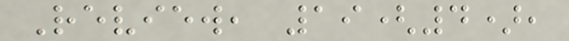Review, 19(4),
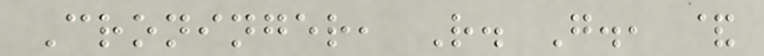Croninger, R. G., &
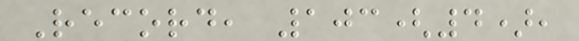Record, 103(4),
